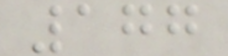177
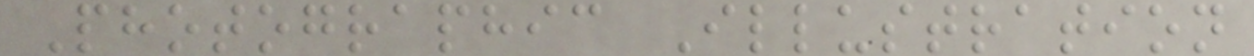Photographic Illustration
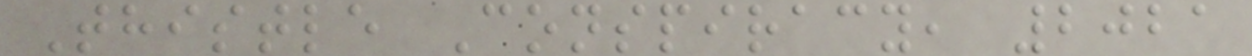Thistle Conspiracy, 2021
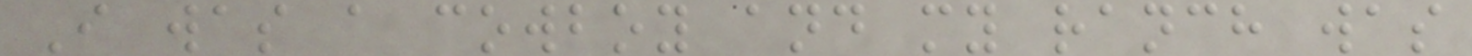I was a cowboy and my ranch was
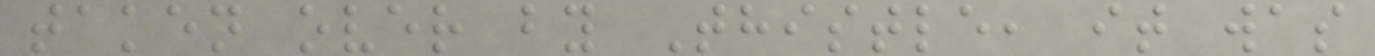taken over by Thistle, it was
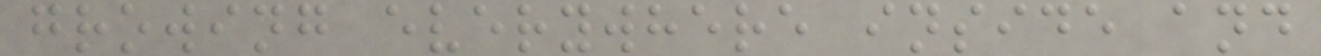growing everywhere inside and
